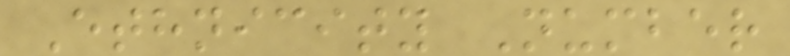Ethnicity Number
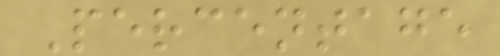Percentage
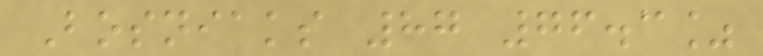Bosniaks 87 76.3%
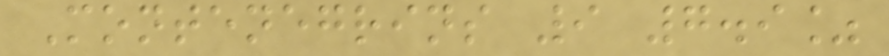Montenegrins 9 7.9%
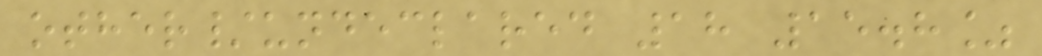other/undeclared 18 15.8%
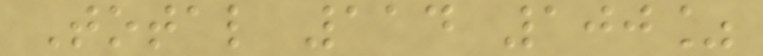Total 114 100%
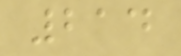214
